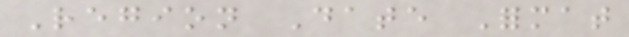Region Date Format
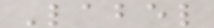Label
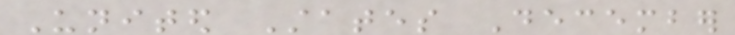United States December
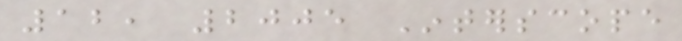12, 2005 Interscope
